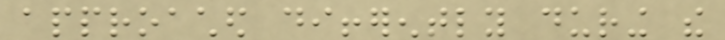approached differently during the
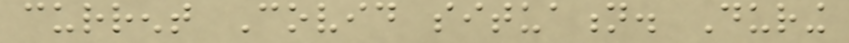current Covid situation. During
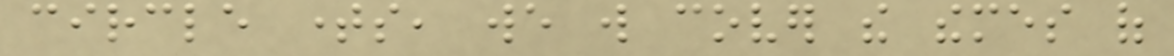circle times, we will cover the themes of
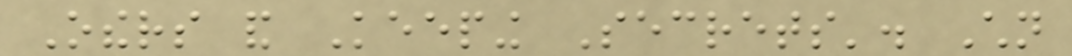Others and Keeping Secrets'. Children
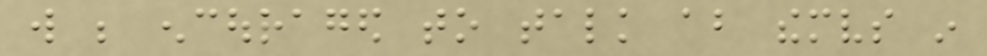will be encouraged to talk about themselves in
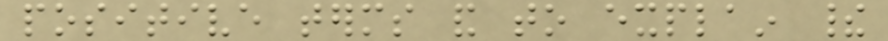positive terms and to explain their
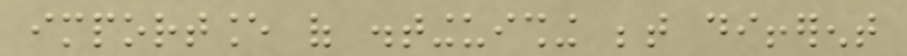importance of distinguishing between different
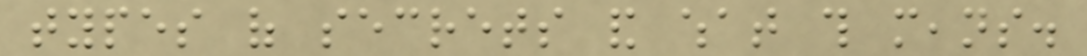types of secrets and what this means.
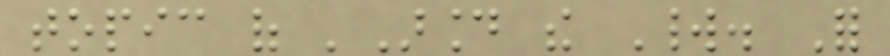topic of 'Around the World. For
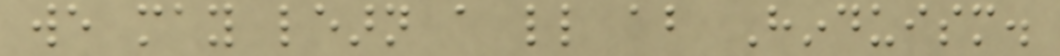we may learn a little about Hinduism.
